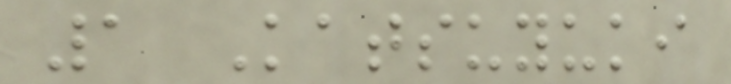1 Katsuyuki
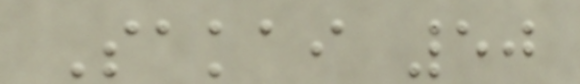Sakai 50
